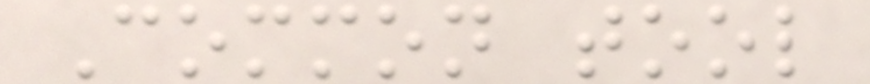Common tool
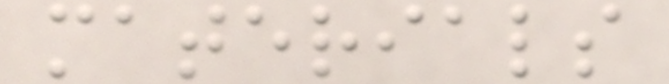materials
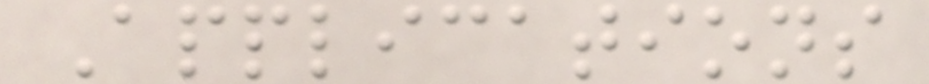Applications
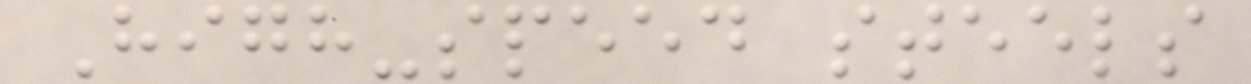High-speed steels
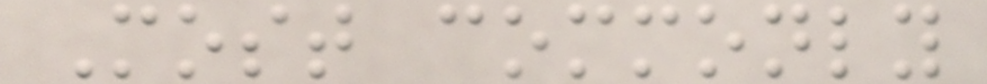Most commonly
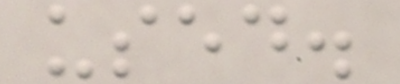used.
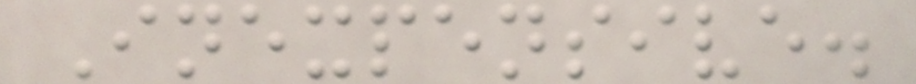Inexpensive.
